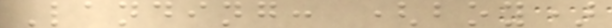Landing: (boy)
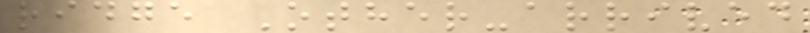ridge Other-arrived
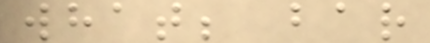what; bar
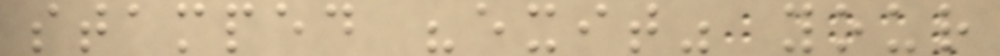stamped "exit" your
